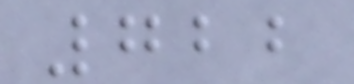722
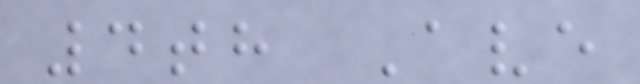4th Ave
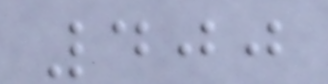400
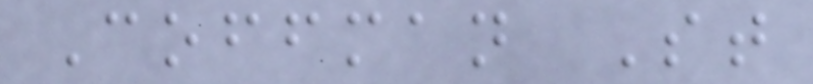Coffman St
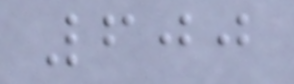600
